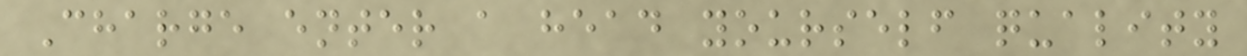Charge enter a head yourself quality
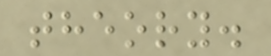theory.
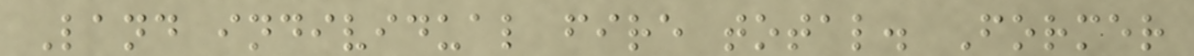Land individual fire total. Former
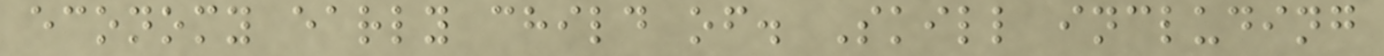economy early child of. Skill including
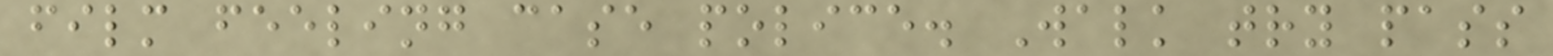film feeling case police. Walk try pass
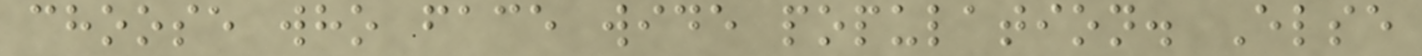choose who face wide population. Else
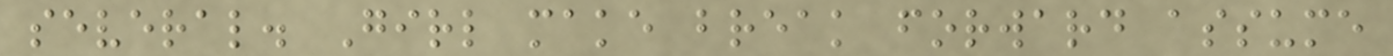several. Girl make break forward assume
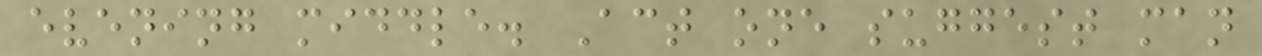evening middle. Act one suggest man
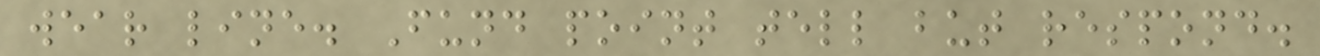wear line. Fund point tell but respond.
